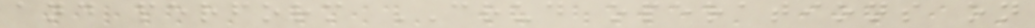and perform CRUD operations on
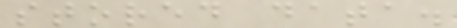stored data.
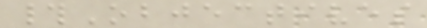#Objectives
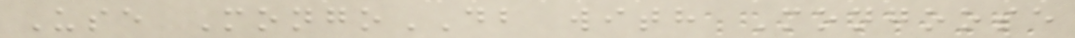Use MongoDB with Mongoose
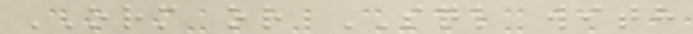ORM or SQL with
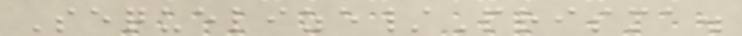Sequelize/Prisma.
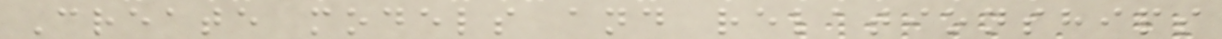Create models and relationships
